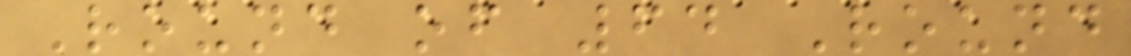Round of 64 Round
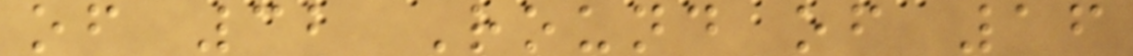of 32 Round of 16
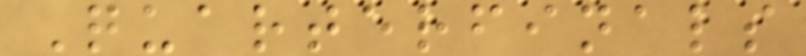Quarterfinals
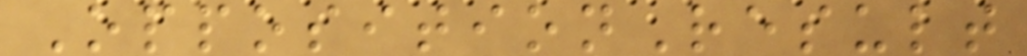OppositionResult
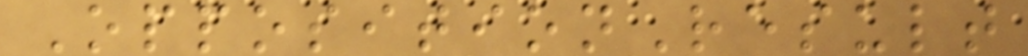OppositionResult
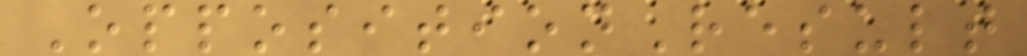OppositionResult
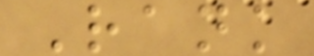Rank
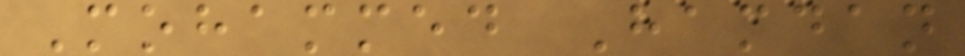Mohammed Hamdan
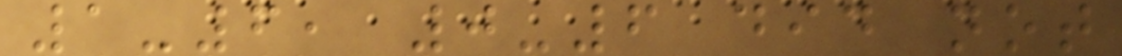1-6, 0-6 did not
